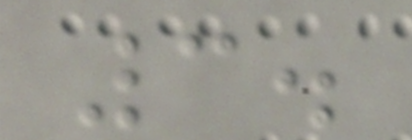3.
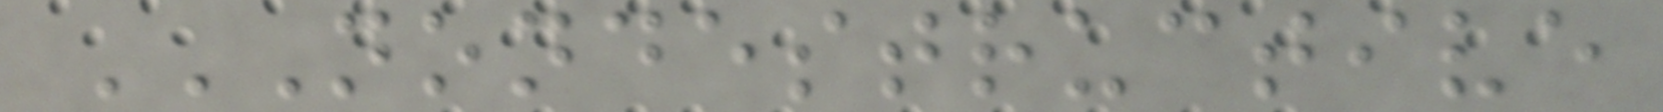NONDESTRUCTIVE
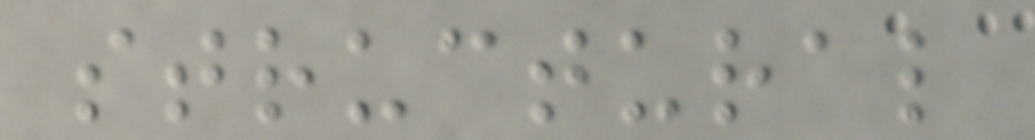structural
